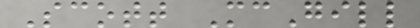Scott McGill
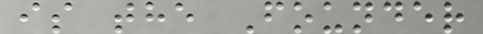is the Founder
